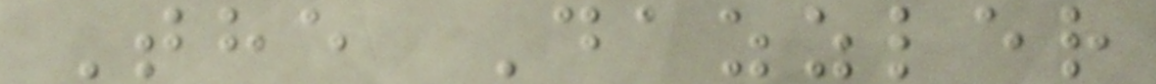The Dazzler
